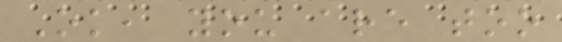Ok, you are too
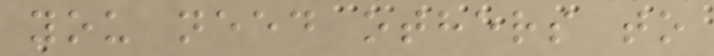you need others to
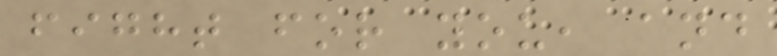fight for you, and
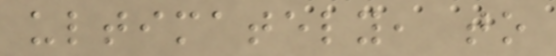ultimately, to
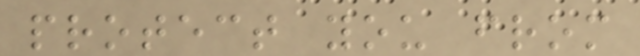protect you from
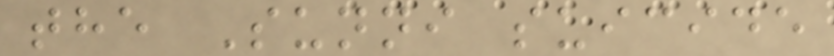the Sunni suicide
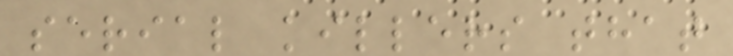serial killers that
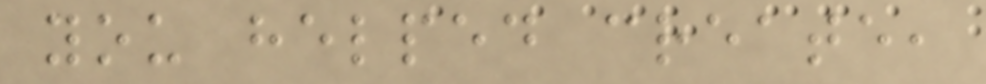you helped create,
